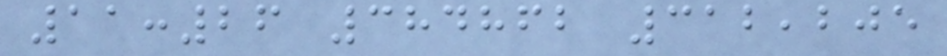11:26 384862 312,205
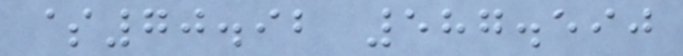$70.92 587.590
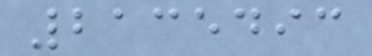2135493
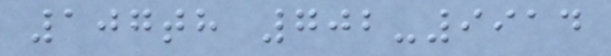107th 702-9914
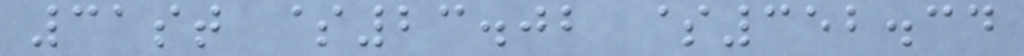31st $23.02 $352.34
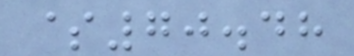$70.48
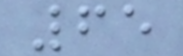65
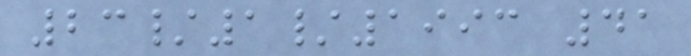23/1/1993 41
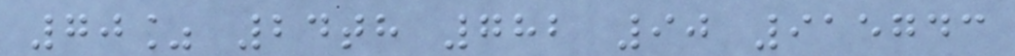70% 24th 782 90 915743
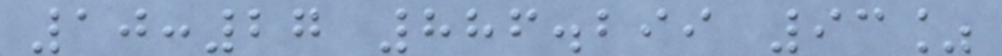10:27 886.299 93%
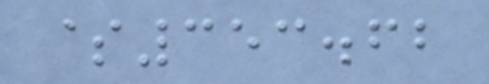$353.62
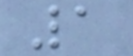1
